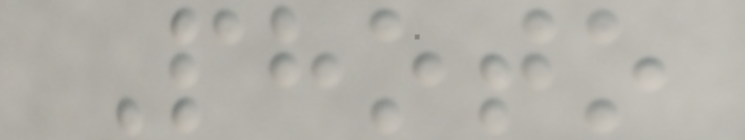Photo
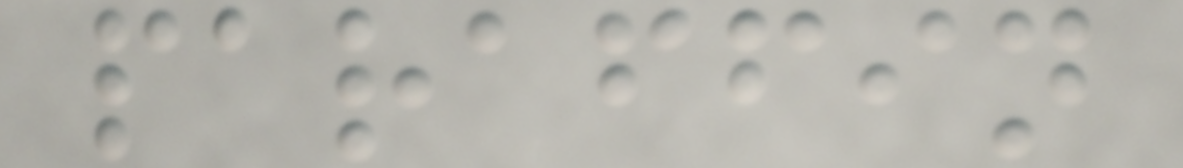paraffin
